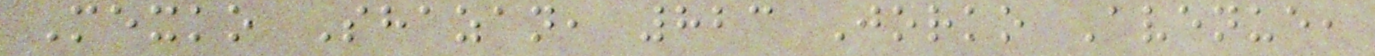Mexko Shazan, 823 Jorko Avenue,
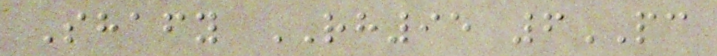Shafy RH95 6PC
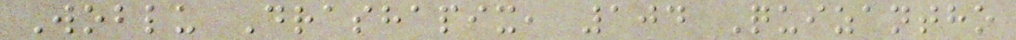Woblu Drashapix, 104 Quizantho
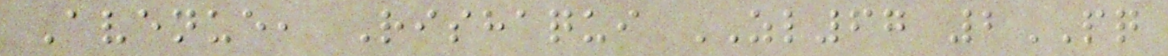Avenue, Rishaqui ZL67 2PQ
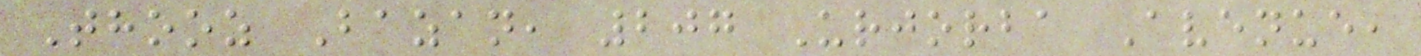Thooz Bazan, 207 Urjorba Avenue,
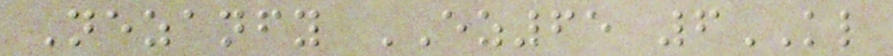Nezanfy EZ65 6KL
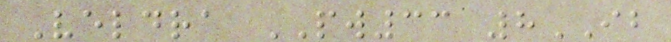Veldra PW33 8IB
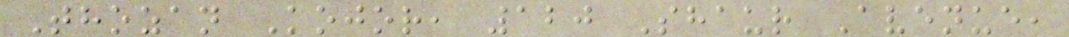Thozan Kojor, 120 Shaur Avenue,
